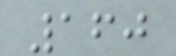160
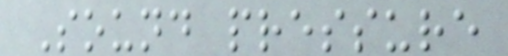Sound pressure
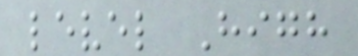level High
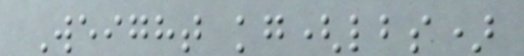Weight kg(lbs)
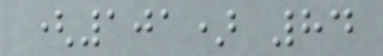(101) 84
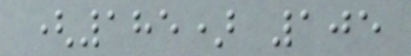(185) 105
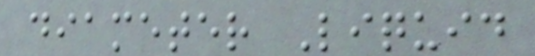diameter Liquid
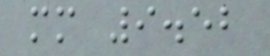mm 9.52
